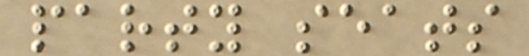party seats
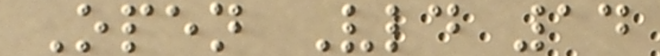Open Vld 14
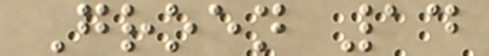Groen 14
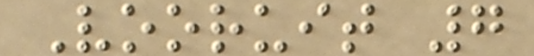Vooruit 7
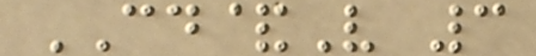CD&V 3
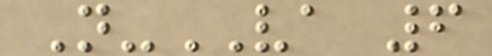N-VA 6
